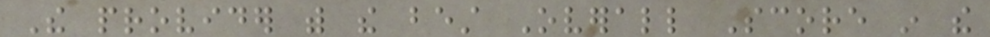The provider with the best Overall Score in the
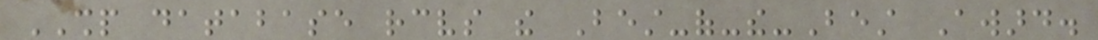SHP database receives the Best-of-the-Best Award.
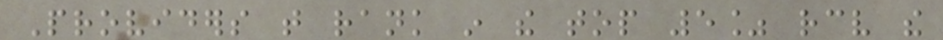Providers that rank in the top 5% receive the
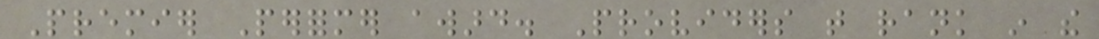Premier Performer award. Providers that rank in the
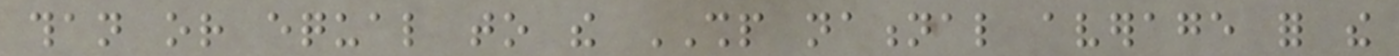than or equal to the SHP national average for the
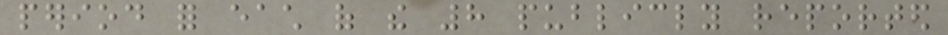period for each of the 8 publicly reported
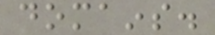domains.
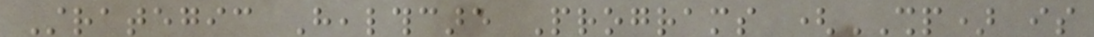Strategic Healthcare Programs (SHP) is
